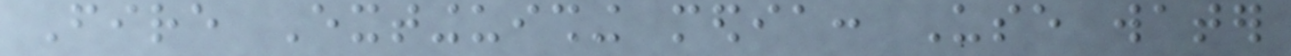Fire Extinguishing media: Use water
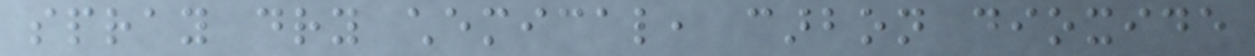spray dry chemical, carbon dioxide
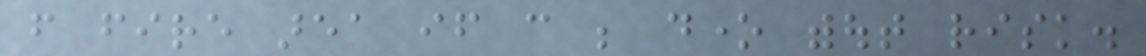from fire area if can be done without risk.
